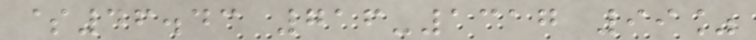$46.43 716-1317 99%
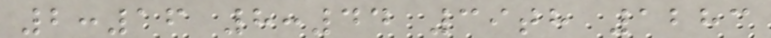2:16 8:44 39th 1283
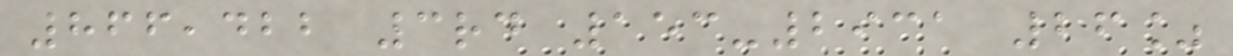866,422 3rd 153-2931 26%
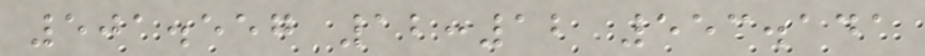501.557 12:12 553.141
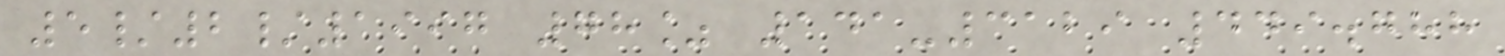5/2/1997 78% 141-3129 449.788
